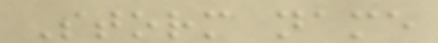Storm name
